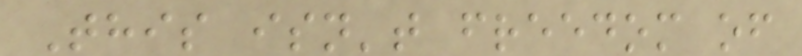This isn't freedom of
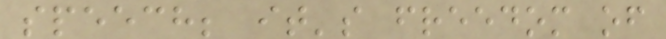speech; it's freedom of
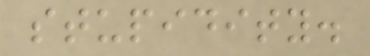stupidity.
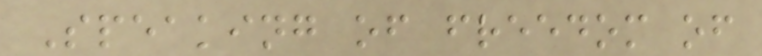Speaking of freedom of
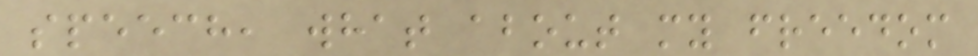speech, what about my freedom
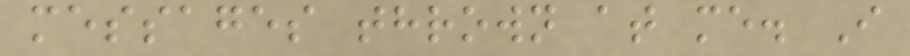messages thrown at me. I
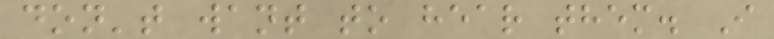don't want to hear them. I
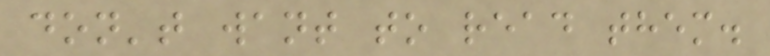don't want to read them.
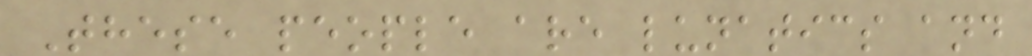These people are lunatics and
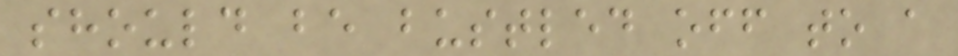should be bustled off to a
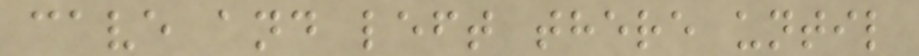cave and left there until
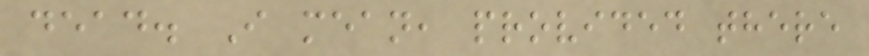dead. I mean, provided there
